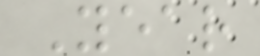Year
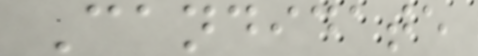Candidate
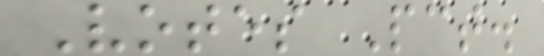Votes Pct.
